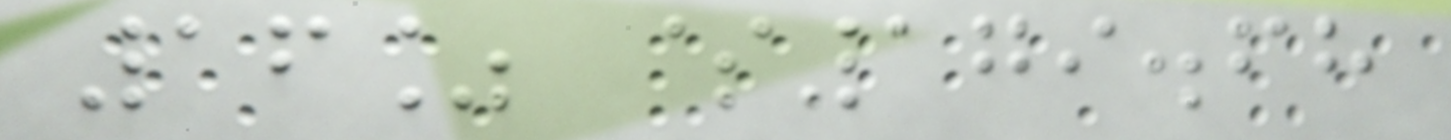16% $179.68
